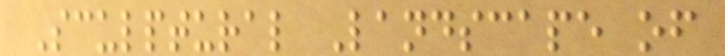Sculptural Landscape of
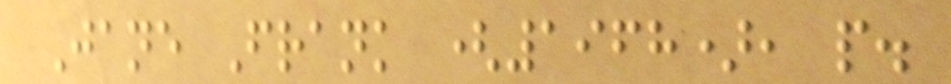Jane Frank (1968), p.
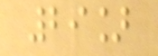29]
